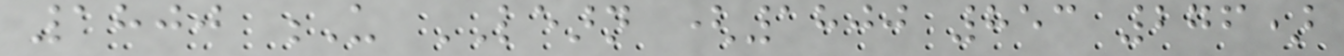1800 U LEARN (1800 853 276)
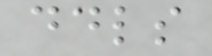ddls
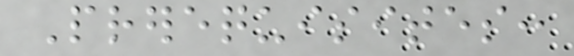Prerequisites:
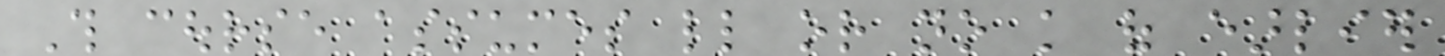This course assumes little or no knowledge of earlier
